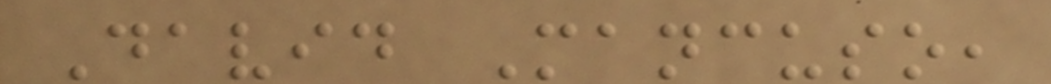David Mancuso,
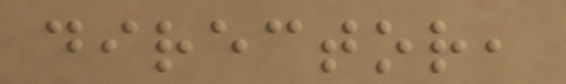director,
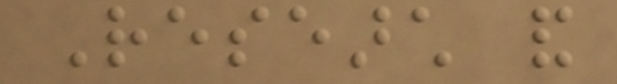Research and
